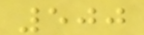500
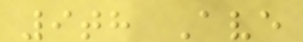9th Ave
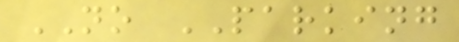NO PARKING
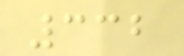332
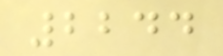2244
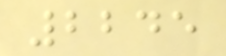2245
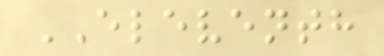ELEVENTH
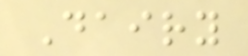Dairy
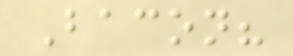Bacon?
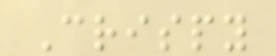Crispy
